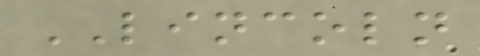LINCOLN
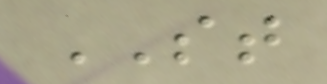ST
